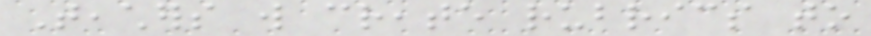Teachers will create rubrics to
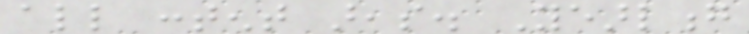all content areas. Yearlong
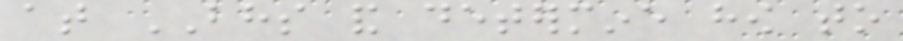at BHS and determine how to
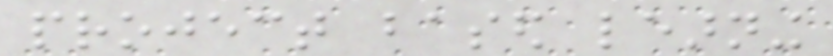project based learning
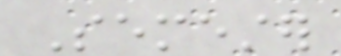Semester
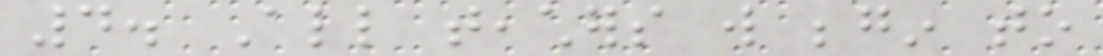4. All teachers will begin to
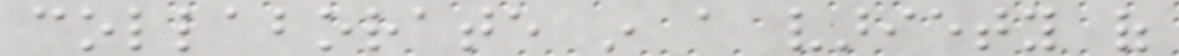collaborate in a variety of
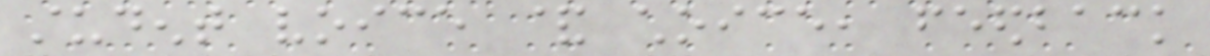student voice & choice, feedback
